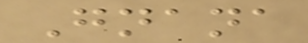Gnana
